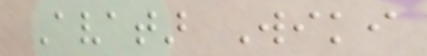Avatar Wiki
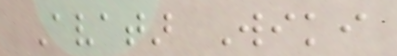Avatar Wiki
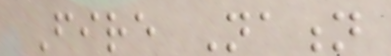Fire Nation
